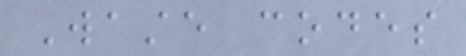Waste codes
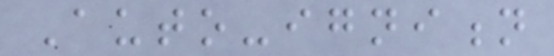Auto-ignition
